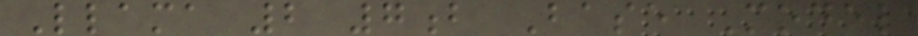Llama 2 7b Base Model
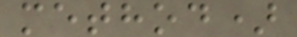method)
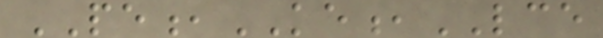PE,KE,LCE
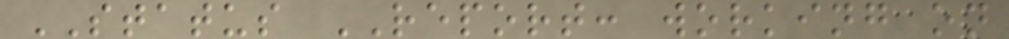STATUS REPORT: working on
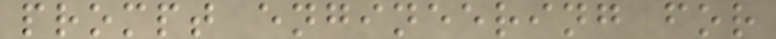prompt engineering for
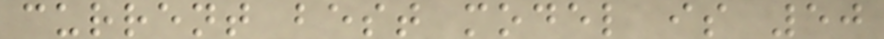current best model is 50
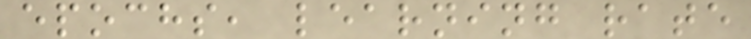epochs, learning rate
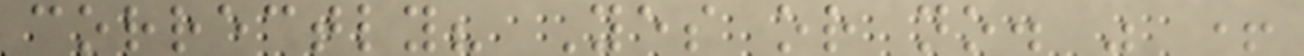correctly? Yes or no. " +
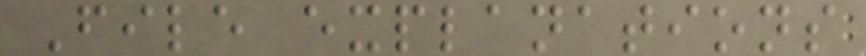File explanations
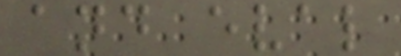and eval
